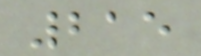215
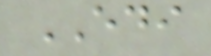EDI
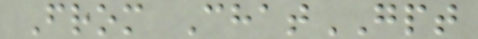From ChatGPT
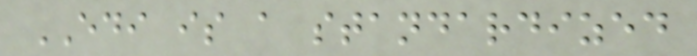EDI is a standardized
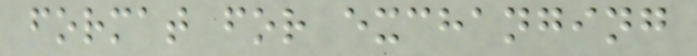format for exchanging
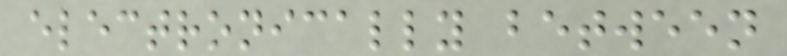electronically between
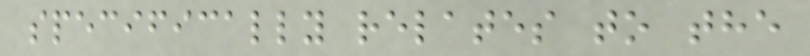specifically relates to the
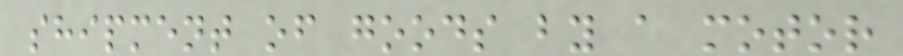shipment of goods by a motor
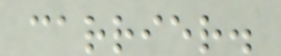carrier.
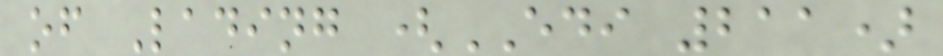of Lading (EDI 211)
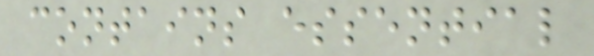contains essential
